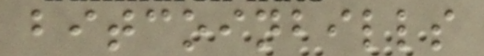bitcoinbills
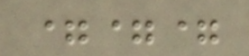===
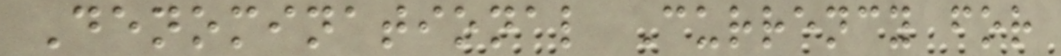Denominational Currency for
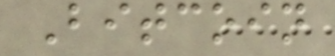Bitcoin
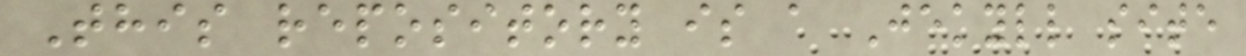This repository is a Jekyll site
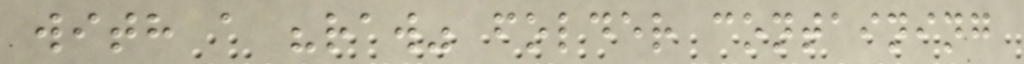with a "raw" folder containing
